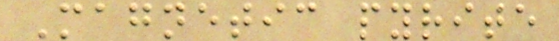Magnetic pyrite
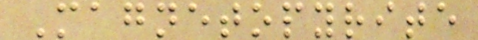Magnetopyrite
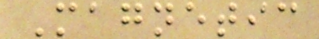Magnetic
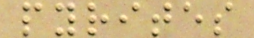pyrites
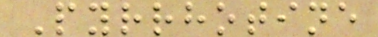Pyrrhotine
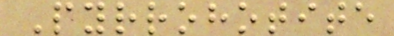Pyrrohotite
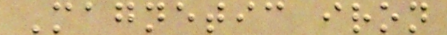Magnetic iron
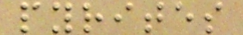pyrites
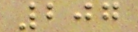207
